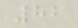82
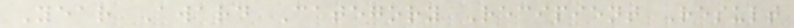Year Award Category Recipient Result
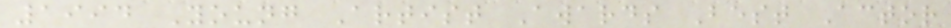1994 Young Artist Awards Best Actor
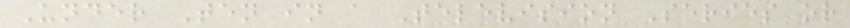Under Ten in a Television Series or
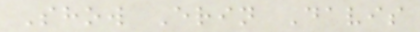Show Erin Davis
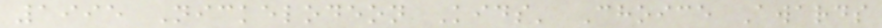1995 Nickelodeon Kids' Choice Awards
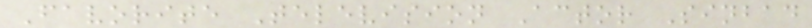Favorite Television Actor Sinbad
